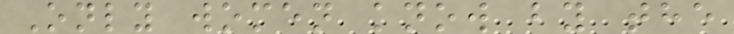Only women know by the
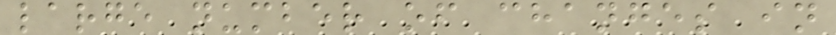large number of changes in
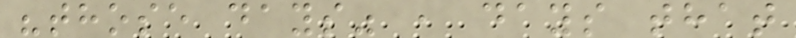"those days" , days that
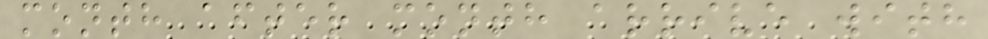month after month arrive with
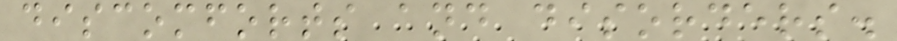discomforts and disorders.
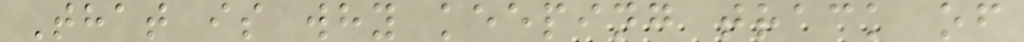That is why keeping track of
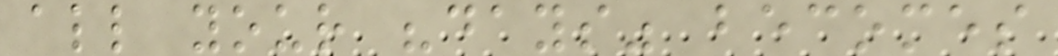all your "days" becomes
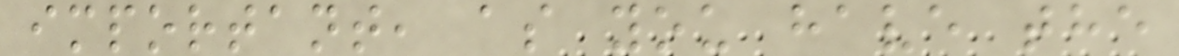important, as you have the
